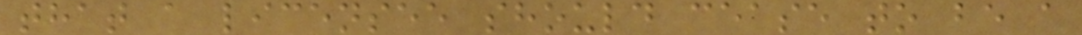that a licensee should cease to be a
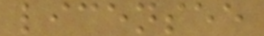licensee
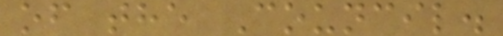of the Council.
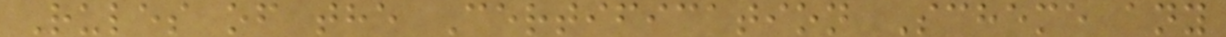Rules of the Certification Scheme any
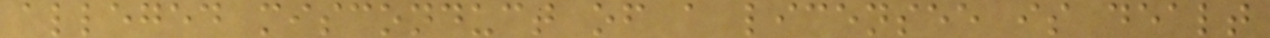alleged misconduct of a licensee is dealt
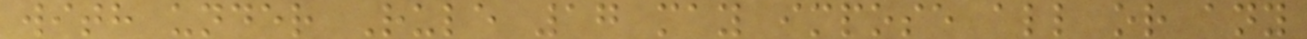with under Rule 17 may impose all or any
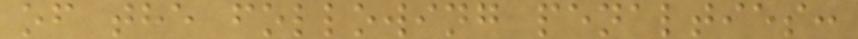of the following penalties:
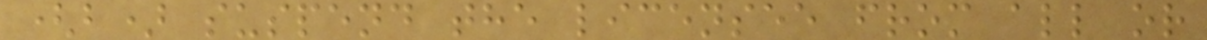(b) suspend the licensee from all or
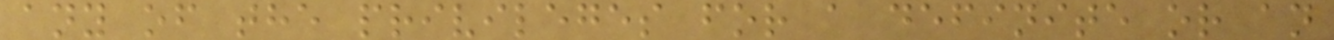any of the privileges for a definite or an
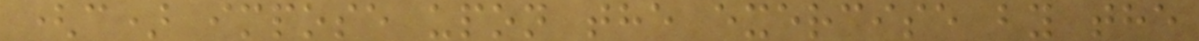(c) impose upon the exercise by the
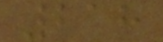218
